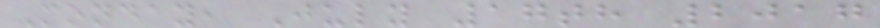Monday, July 17th 2017
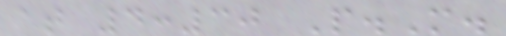at 4:30 P.M.
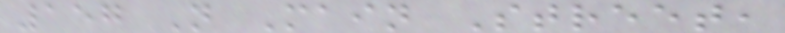157 N Main Street,
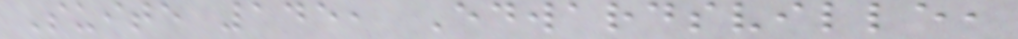Suite 145, Edwardsville,
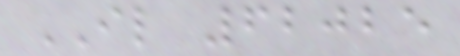IL 62025
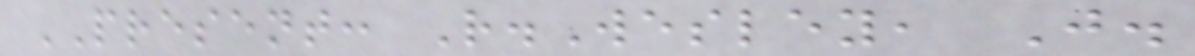PRESENT: R.Wesley, J.
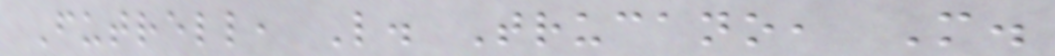Futrell, L. Trucano, M.
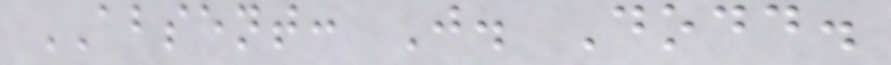ABSENT: J. Dodd.
